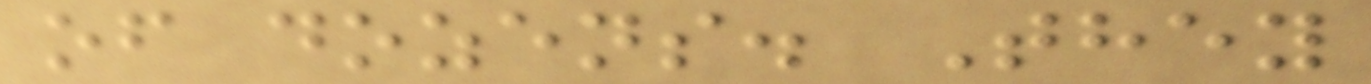of dozens. They
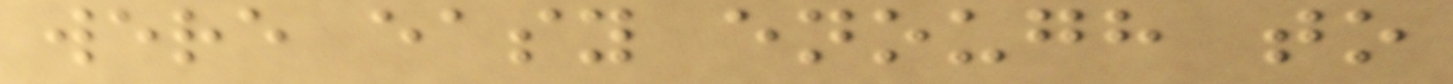were easy enough to
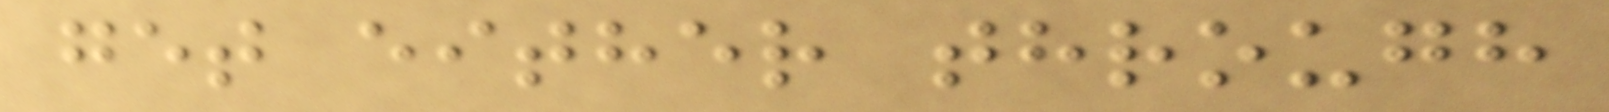get either through
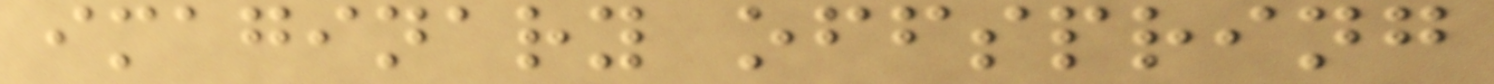imaginary offspring
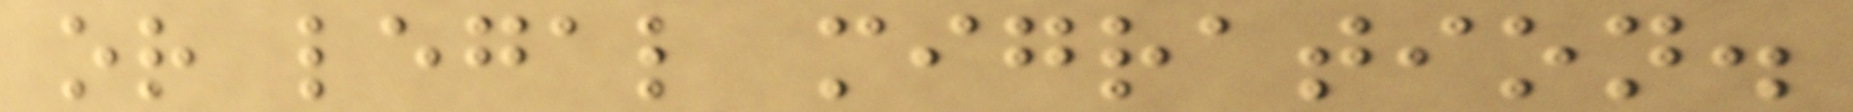or legal migration.
